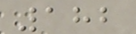182
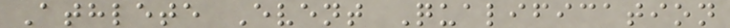Athlete Event Qualification
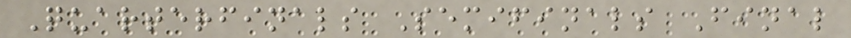Quarterfinals Semifinals Final
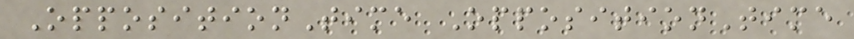OppositionTime OppositionTime
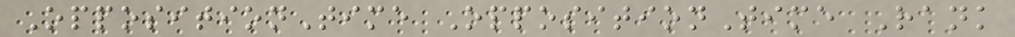OppositionTime OppositionTime Rank
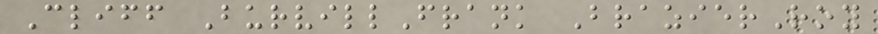Cliff BurvillFrank BrazierRoy
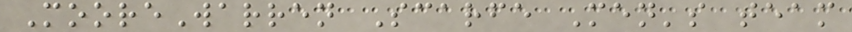MooreWarren Scarfe Men's team
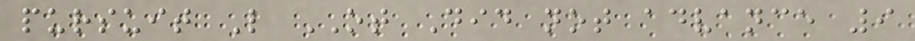pursuit L OT Did not advance 9
